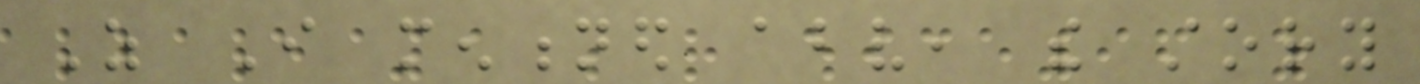As I mentioned above, the story
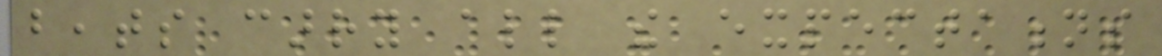beats carry all the expectations
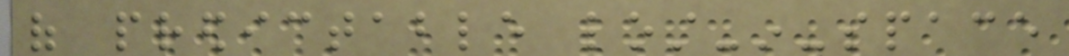of predictable lost-in-space
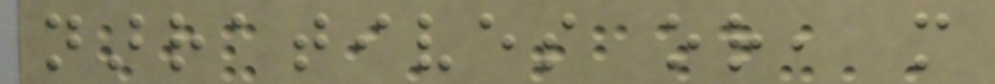narratives or, more
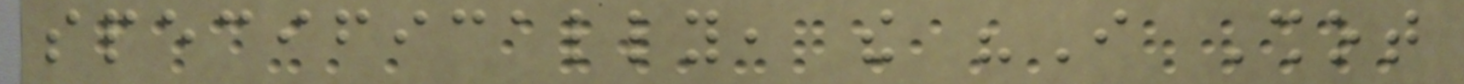specifically, the "I Shot
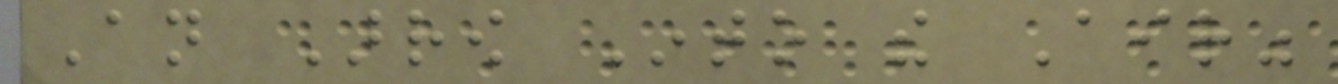An Arrow Into the Air"
